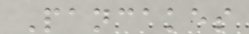Pancakes
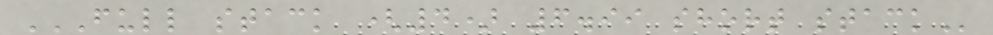FULL STACK (4) 6.99 SHORT STACK
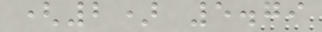(2) 5.79
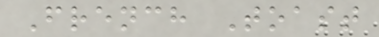French Toast
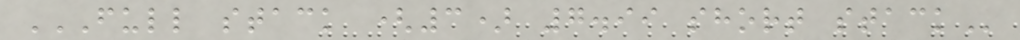FULL STACK (3) 7.99 SHORT STACK
